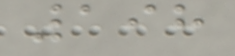198
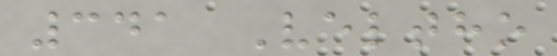341 Veltho
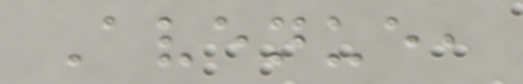Avenue,
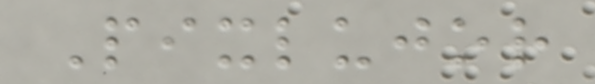Pixlujor
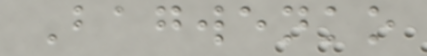Bagwenko
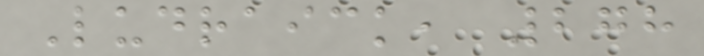Ludraick, 278
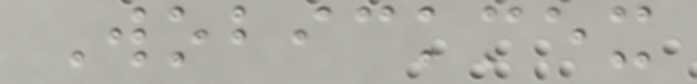Wobickmex
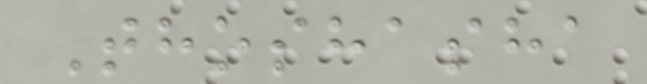Thoshasha
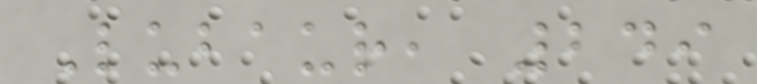Lubaur, 249
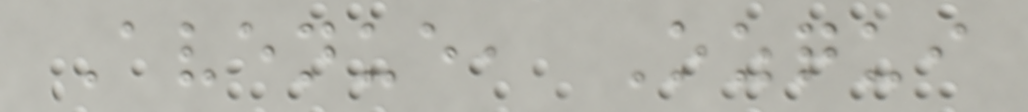Avenue, Ozqui
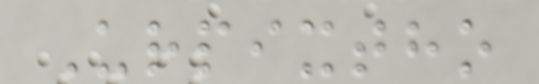Urpixtho
